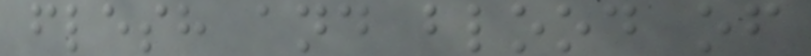flesh and blood of
